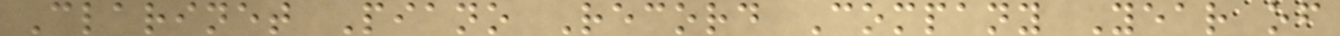Clarinet Piano Record Company Year of
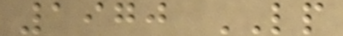1970 LP
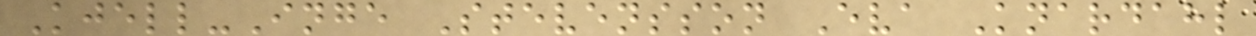Kjell-Inge Stevensson Eva Knardahl
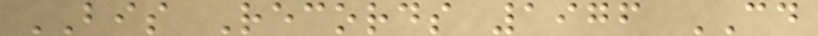BIS Records 1976 CD
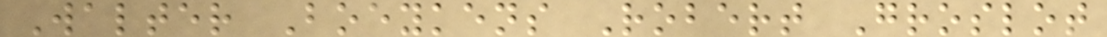Walter Boeykens Robert Groslot
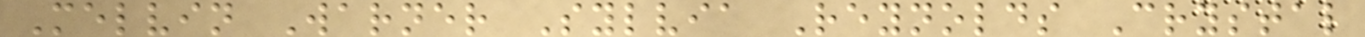Melvin Warner Sylvia Reynolds Crystal
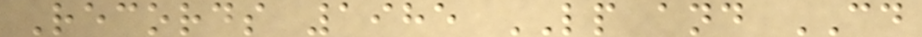Records 1985 LP and CD
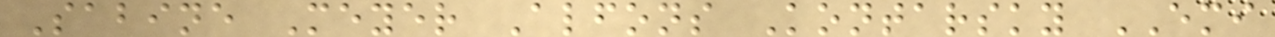Sabine Meyer Alfons Kontarsky EMI
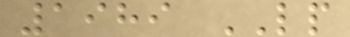1989 LP
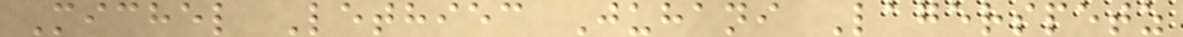Michel Lethiec Juhani Lagerspetz
